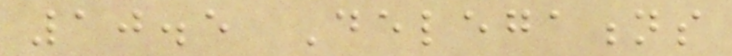10.5 Delegations
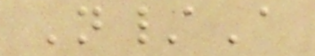N/A
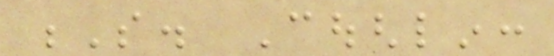S. Coughlin:
